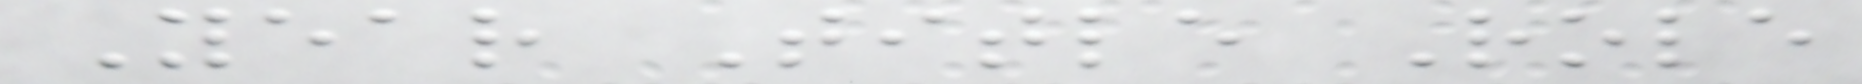Year Title Role
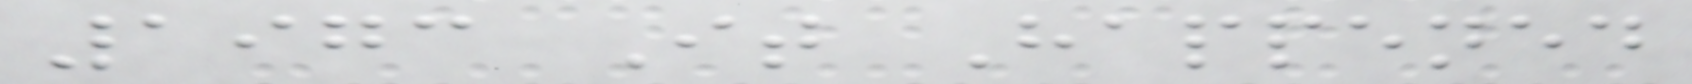1973 It Happened
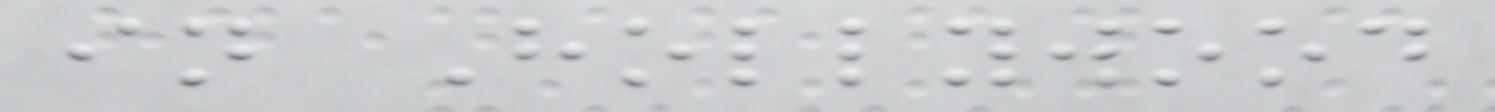in Hollywood
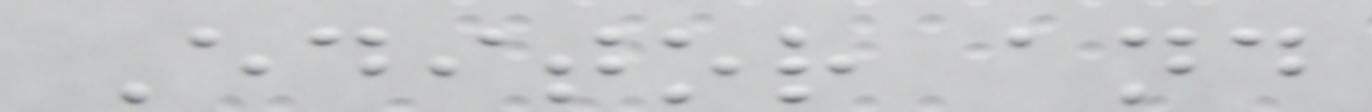Editor and
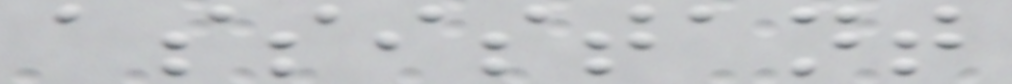assistant
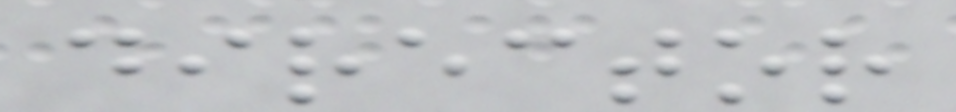director
